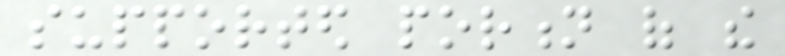supported portion of the
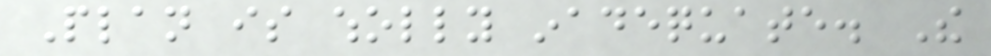Plan is wholly inadequate. The
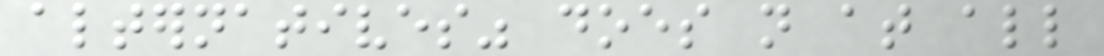alternatives" does not at all
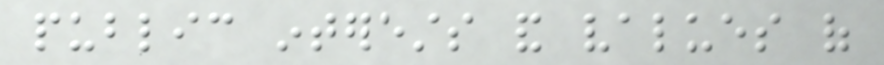public interests and values of
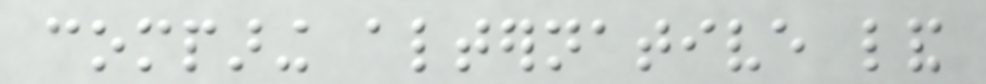comparing alternative land
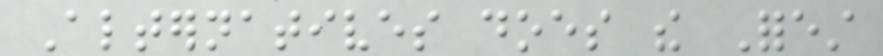Alternatives does the Forest
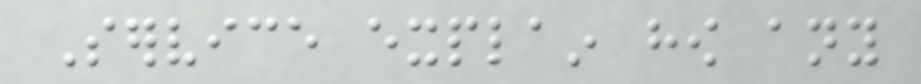Service explain how any
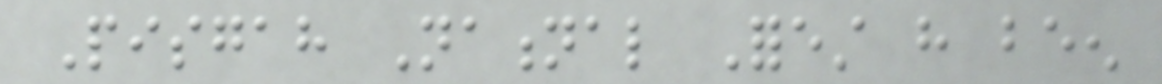Pisgah National Forest have been
